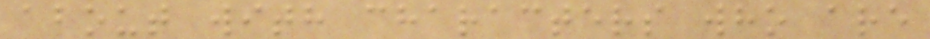about with characters who are
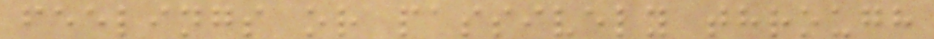feelings or passively through
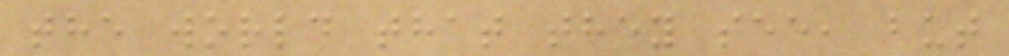the world that they see, but
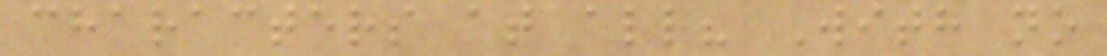characters at all? With no
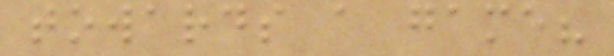towards a game?
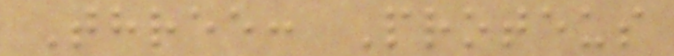Three: Proteus
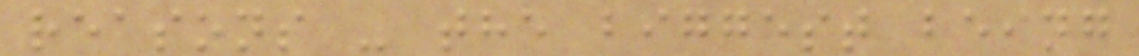reasons - the biggest being
